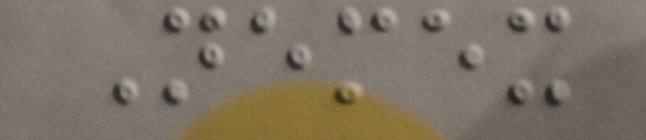Nemex
